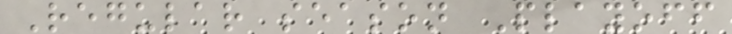Regular season Playoff
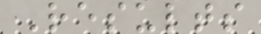Results
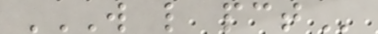W L PCT
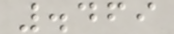.469
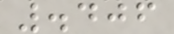.406
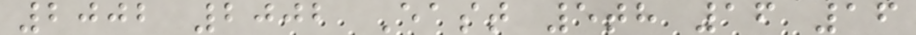2002 2002 East 5th 16 16
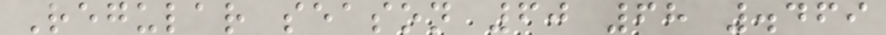Regular season 60 68 .469
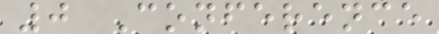0 Conference
